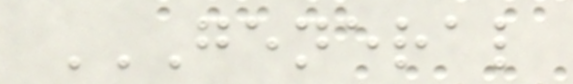GENERAL
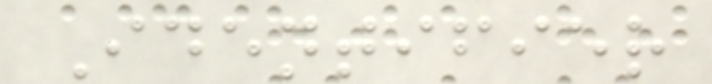Identifier
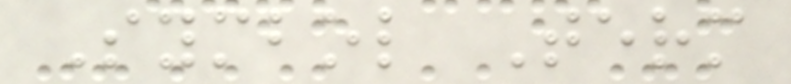Symbol Term
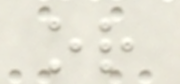or
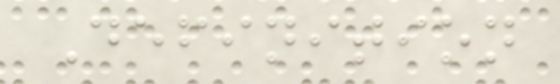Definition
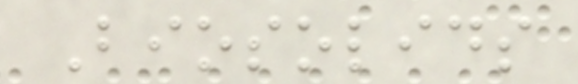Biosolids
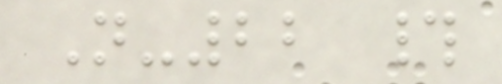N-22 #
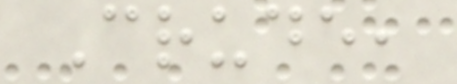Crude,
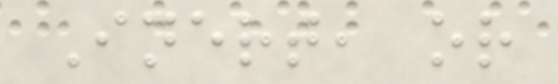Inert, or
